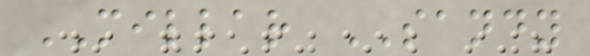MILLAR SANDY
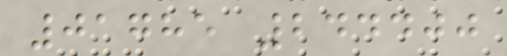01785 244400
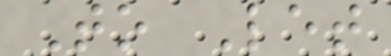To Let
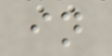in
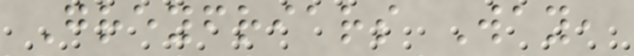Greyfriars Way,
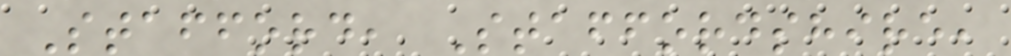Stafford, Staffordshire,
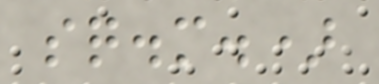sq.m.)
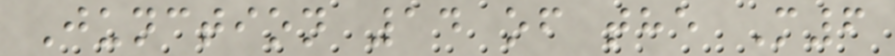Junction 14 of the M6
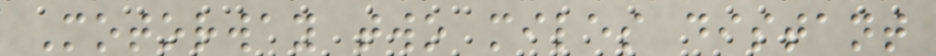Motorway two miles distant
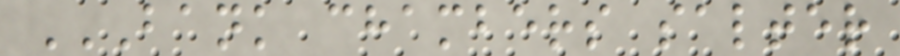BANK CHAMBERS SALTER
